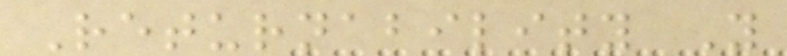Returnability Y
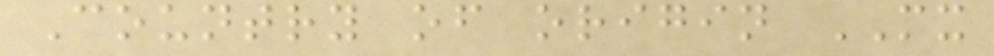Country of origin MX
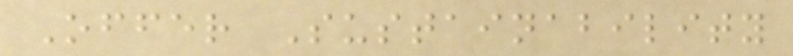Offer Sustainability
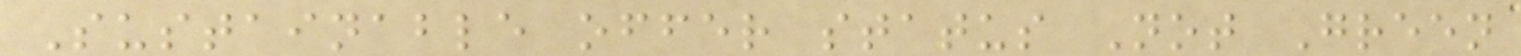Sustainable offer status Not Green
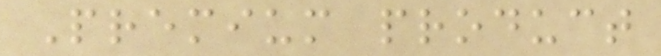Premium product
